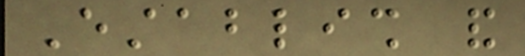Establish and
